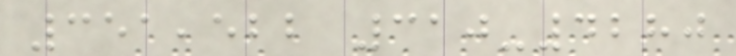351,522 310-4280
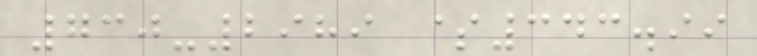730-2989 $343.99
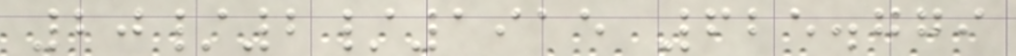20/2/1915 625.779
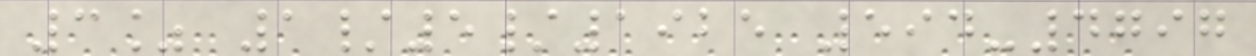3% 1/5/1925 594-4797
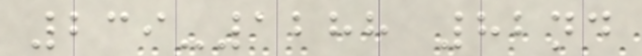239-1288 82nd
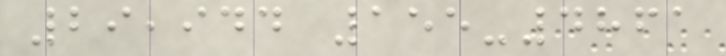29,944 155-4861
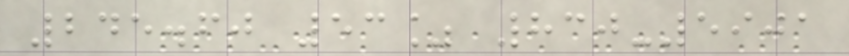245.60 53% 830-5901
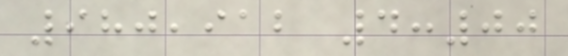980,912 4:00
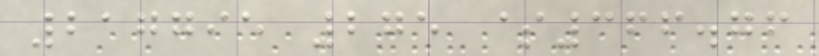217795 275 $366.76
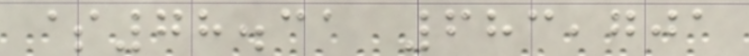$78.31 683,701
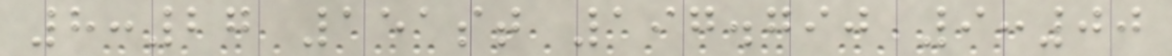8:27 151st 197.790 9:00
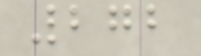272
